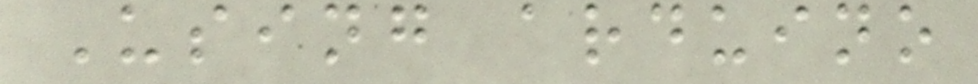Using arduino
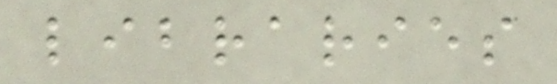libraries
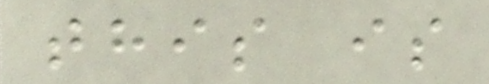this is
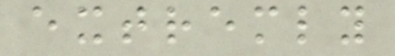extremly
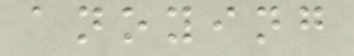anoying
